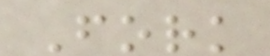Fork
